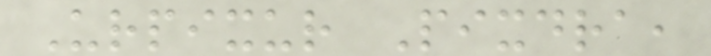Urpixur Pixdra,
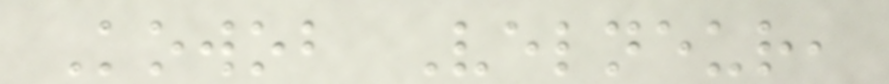Kowob Velneur,
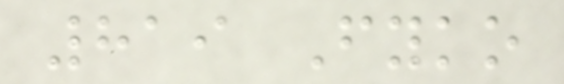819 Fyko
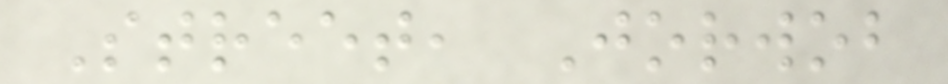Street, Jorwob
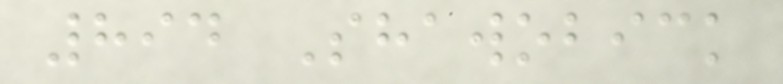894 Shawobick
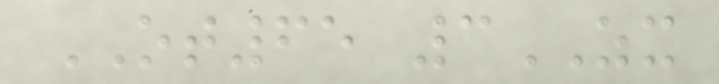OT65 3ZX
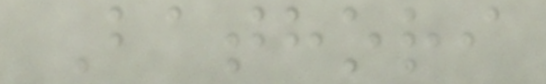Bathori
